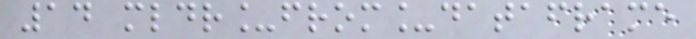14 mldr_from_dataframe
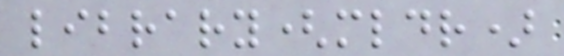library(mldr)
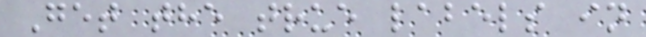Get the true labels in
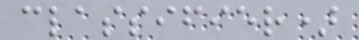classifier)
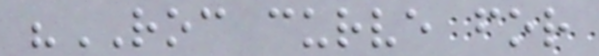"ROC curve for
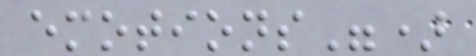emotions")
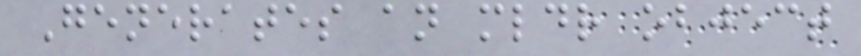Generates an mldr object
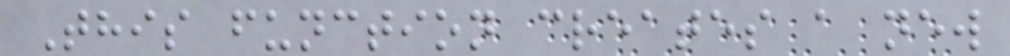This function creates a new
